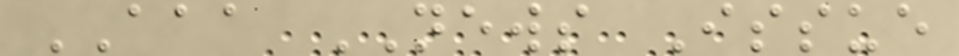AAA NEWS Issue
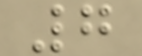7
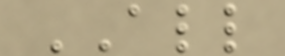ALL
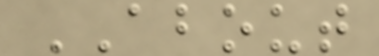ABOUT
